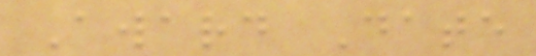Award Date
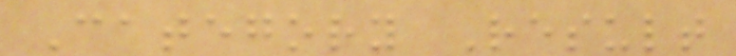Category Result
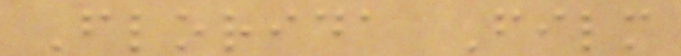Florida Film
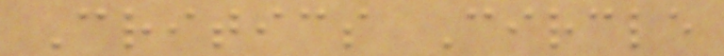Critics Circle
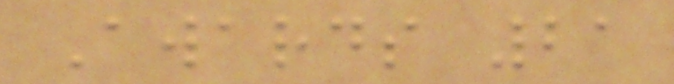Awards 21
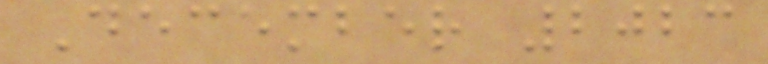December 2023
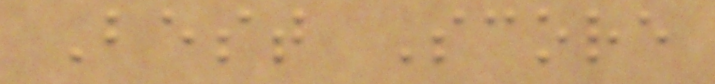Best Score
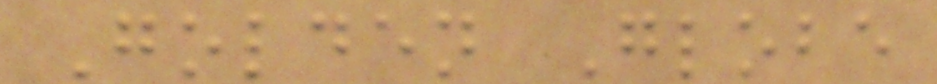Golden Globe
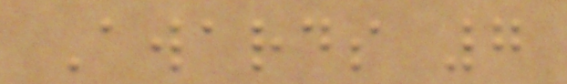Awards 7
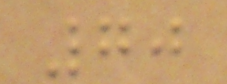70
